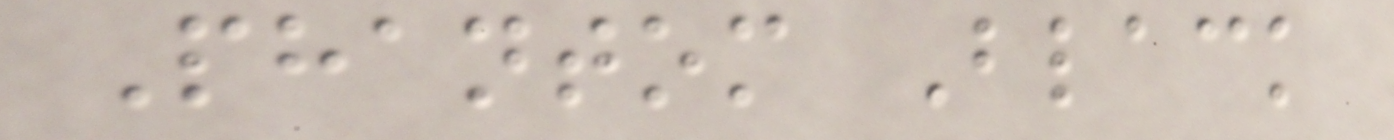Phantom Black
